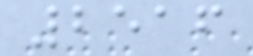2516
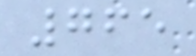765
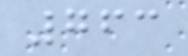763
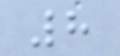8
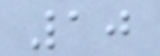10
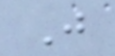J
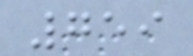759
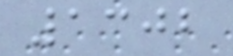1302
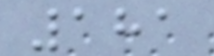181
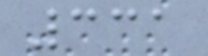331
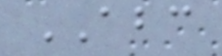ABC
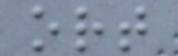ort
